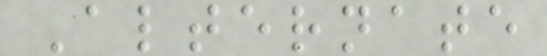Alternate
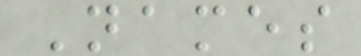Names
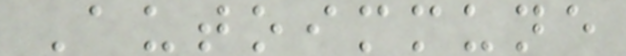Autoimmune
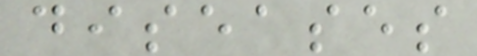diseases
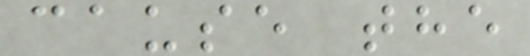cause the
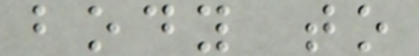body to
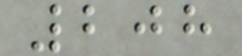208
